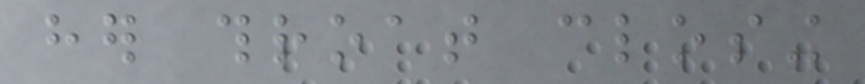her throat closing
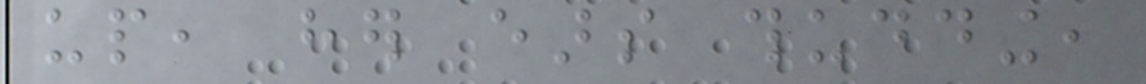up, her ears thudding,
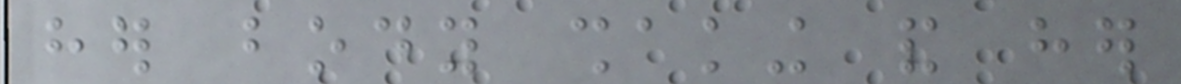her body shaking and her
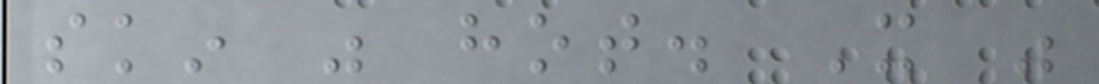skin was hot. It was
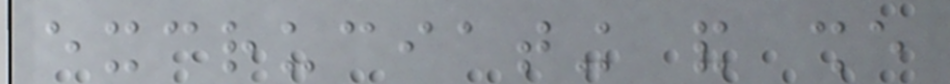excruciating and she
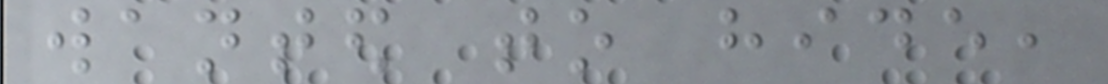wanted to hide,
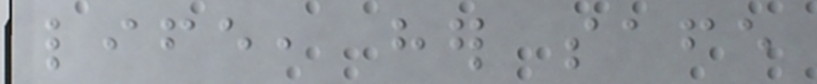life, her safe
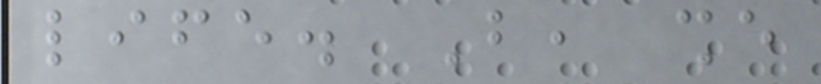life. But, she
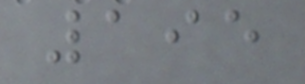195
